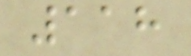118
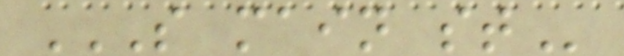S MAIN ST
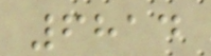6814
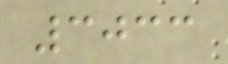3033
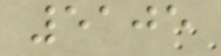5105
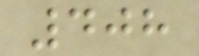408
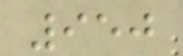950
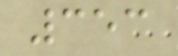353
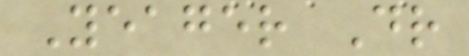Yeager Dr
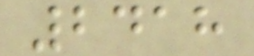2418
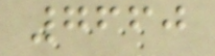7660
